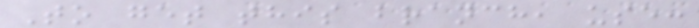To get this branch, use:
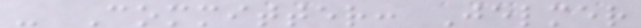- Committer: Jelmer
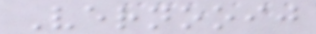Vernooij
